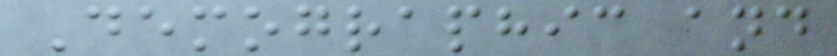Demographic and
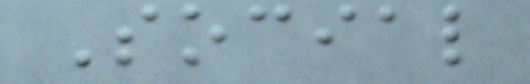Social
